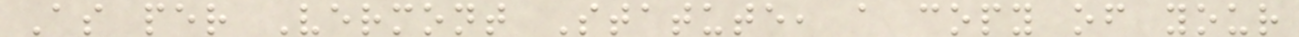As per Vermont Statute, a copy of your
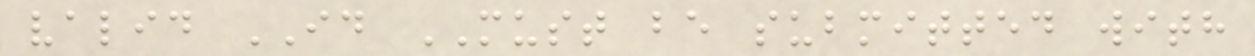valid ID MUST be submitted with
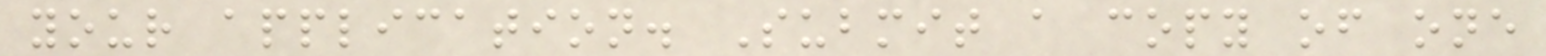your application. Submit a copy of one
